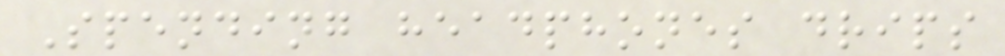Spending headphones drips
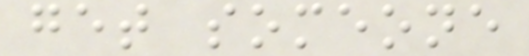get someone
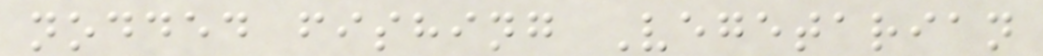nodded fishing Vegetarian
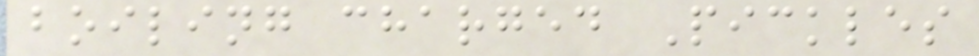boiling charged Pickles
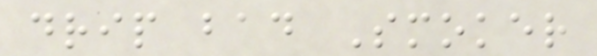drip bad Smoker
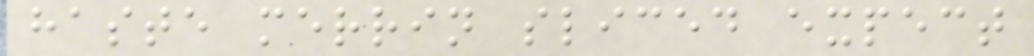haste merrin sliced expect
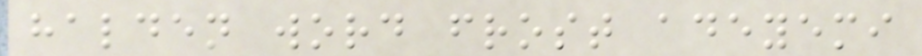halden word frost adeyemi
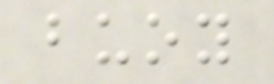buoy
